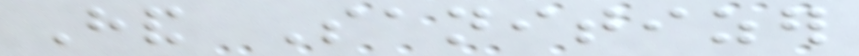Hand Sanitizer
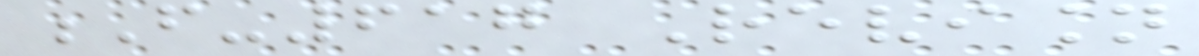F-617 Revision
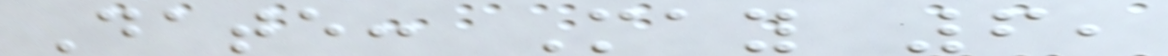Date: May 6,
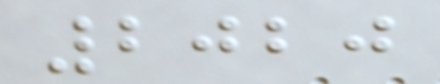2020
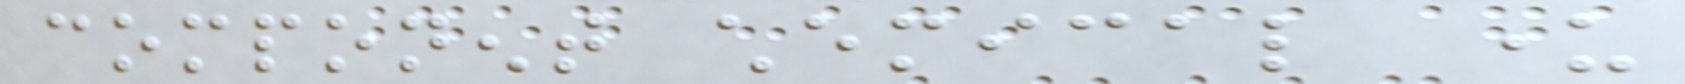component chemical under
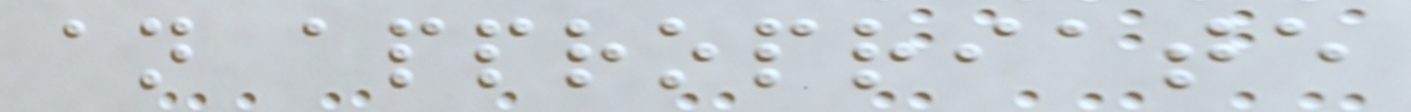an appropriate
